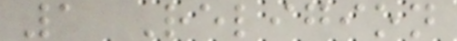1 Religion
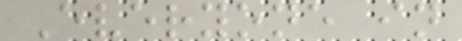Everyone in
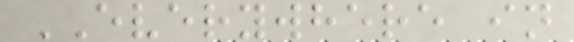EVERYWHERE in
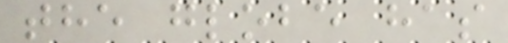the globe has
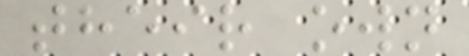their own
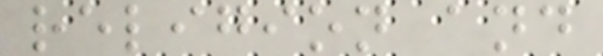religion and
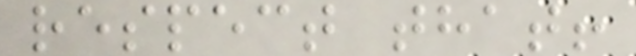respect that!
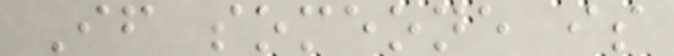If someone is
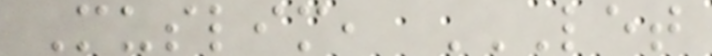Muslim, LET
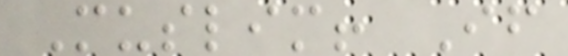Muslim! If
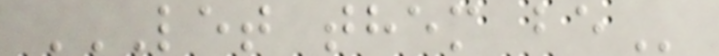LET THEM BE
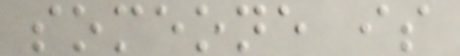someone is
